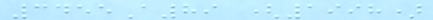3455A89 (1998)
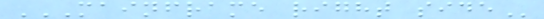MAINFRAME RIGHT SIDE
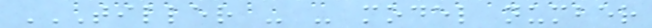TILLER - - MODEL NUMBER
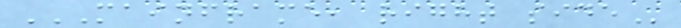MAINFRAME, RIGHT SIDE
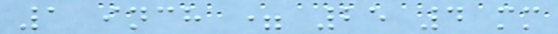1 inch = 25 4 mm
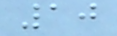10
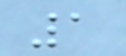1
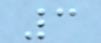3
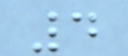4
